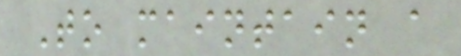To maintain a
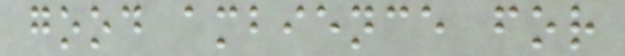good ambience for
